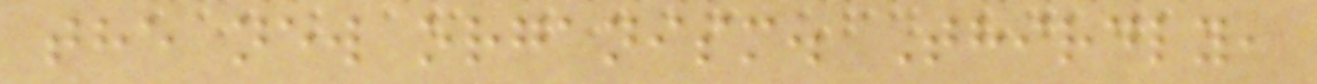the new organism. Thirdly,
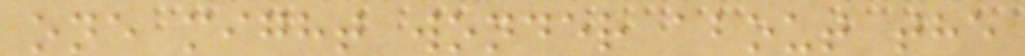one might wonder about the
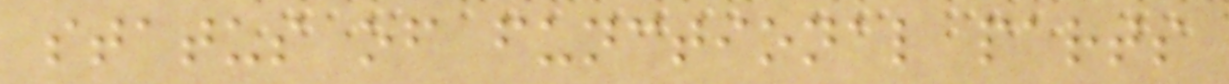status of functional parts
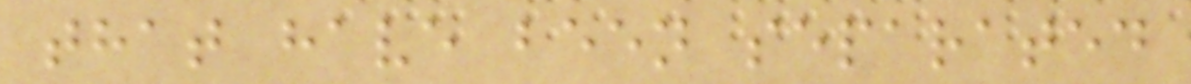that have been separated
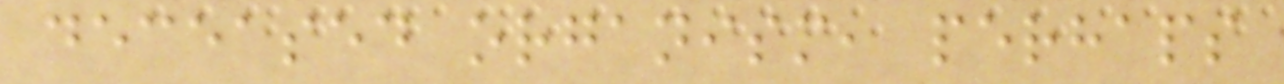deceased organism, perhaps
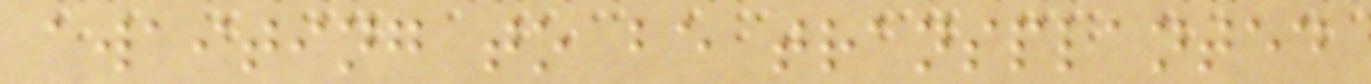awaiting to be transplanted
